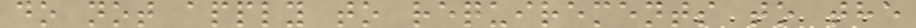do not apply to requirements to the
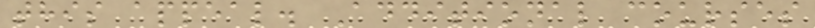this appeal. Additional courses
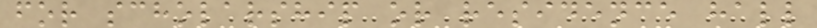for scholarship or residence hall
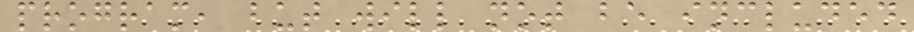program, but will not be included
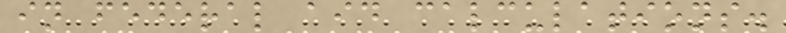in federal aid calculations.
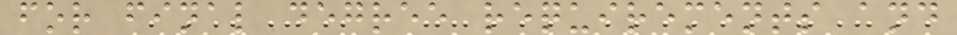for final degree requirements and
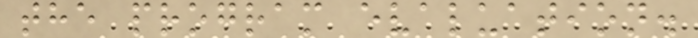the program evaluation.
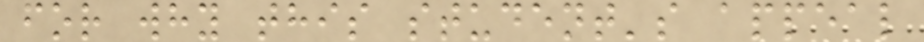for why this student's appeal
